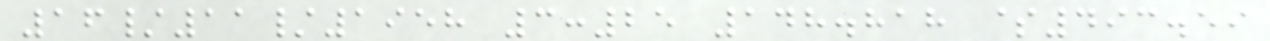16/11/1958 3:25 148.818 $493.59
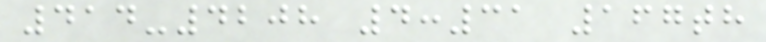414-4208 4:31 167th
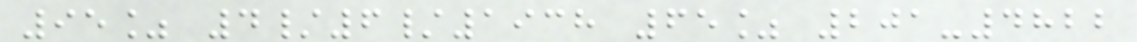95% 4/6/1938 65% 201-4822
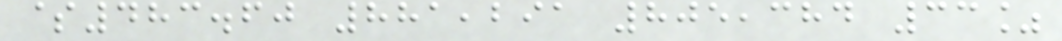$483.60 881,291 805,384 33%
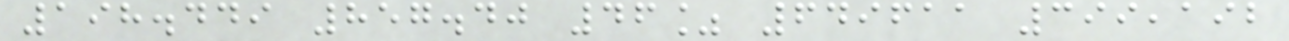198.449 857.40 46% 649611 399,192
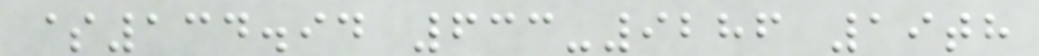$134.94 633-9286 19th
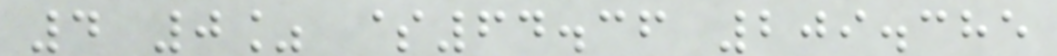4 0% $64.36 209.385
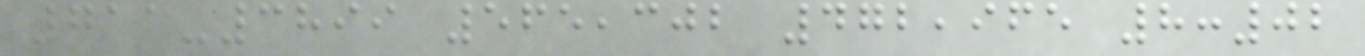711-3899 565,302 472,965 8:02
